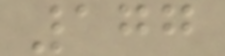177
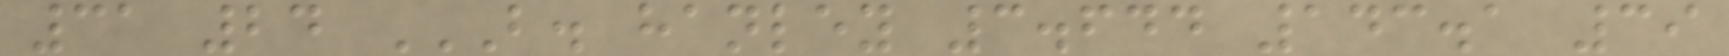31 24 B. HANLEY 3.644 143.1 39
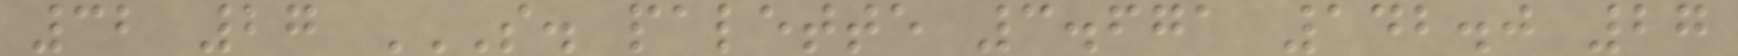32 27 S. PALETTE 3.671 142.0 27
